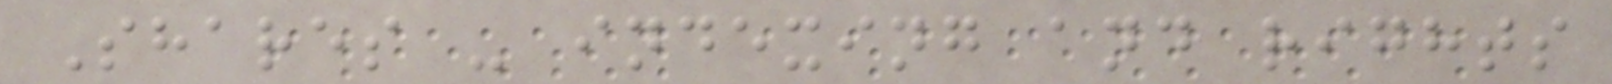Shares - indexing and rights
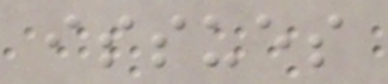issues
